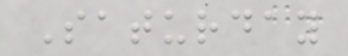Saturday
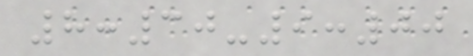8:30-9:00
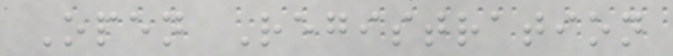Open Registration
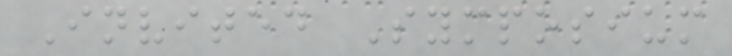Invited Symposium
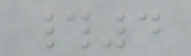#4
